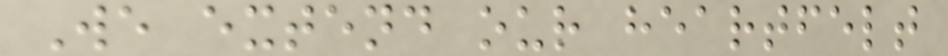We extend our heartfelt
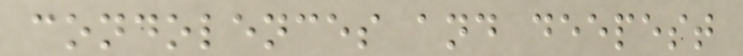condolences and deepest
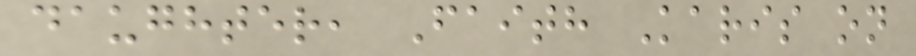daughter, Faith Karis on
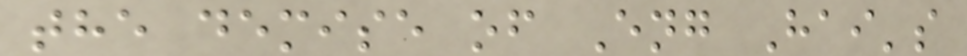the demise of Eng Hai's
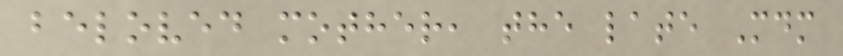beloved mother, the late Mdm
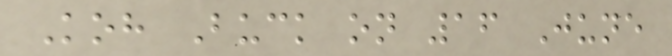Koh Buck on 16 June
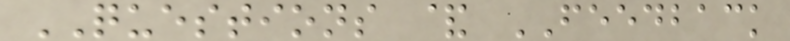QUESTIONS & FEEDBACK
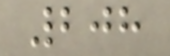208
